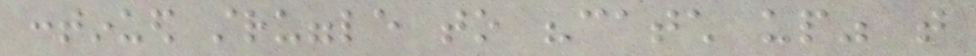continued struggle to "catch up" that
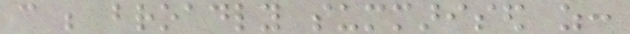can be broadly summarised as:
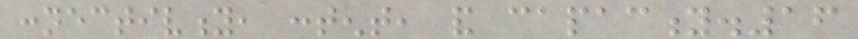connectivity, content, and capacity.16
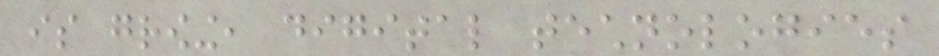is growing, digital technologies
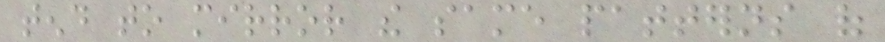tend to mirror the same patterns of
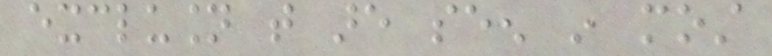exclusion that are seen in most
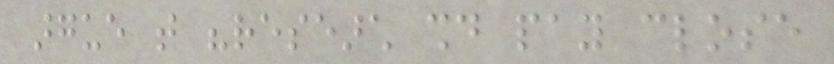argue that "research should pay close
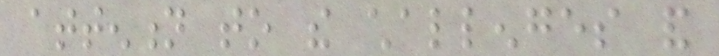attention to the challenges and
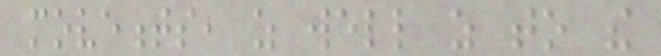movements, as well as to the
